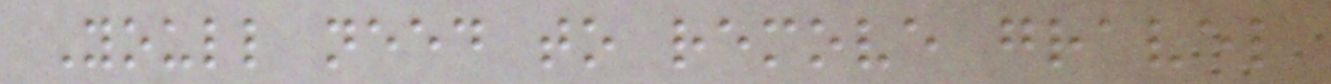Youll need to remove gravel
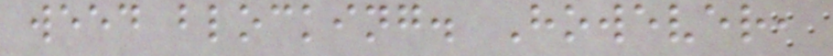weed blocking. However,
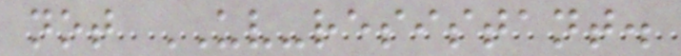not UV-resistant.
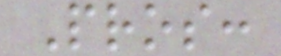Pros:
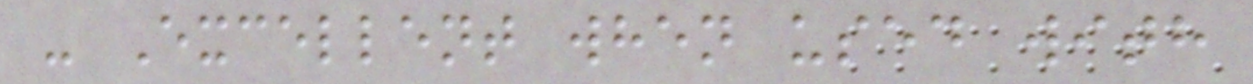- Excellent when used with
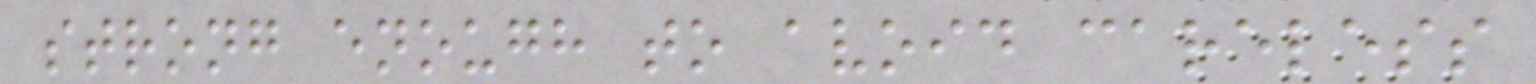strong enough to avoid careless
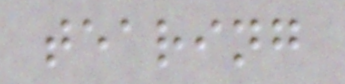tearing
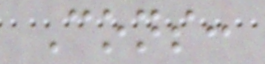Cons:
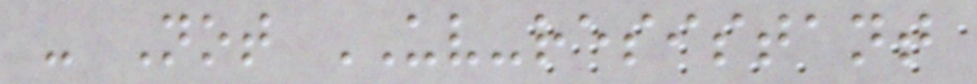- Not UV-resistant
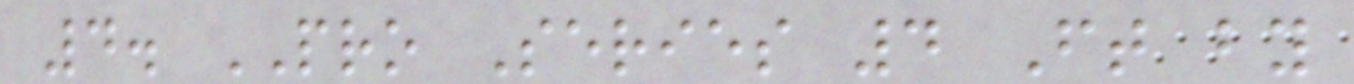4. PRO Series 4 Ft by
